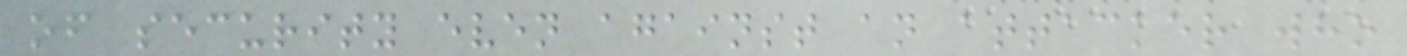of security even against an attacker who
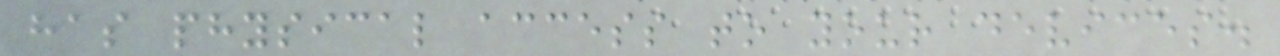has physical access to your devices.
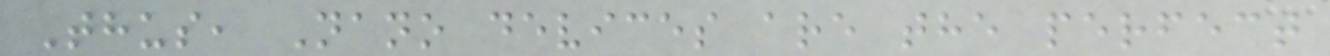Thus, Nano devices are the perfect
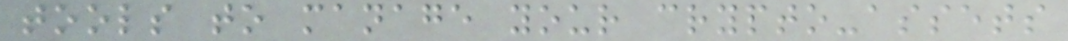tools to manage your crypto-assets
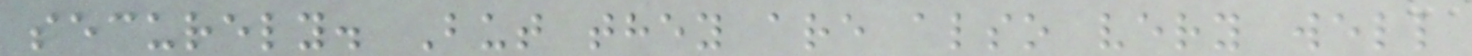securely. But they are also very well
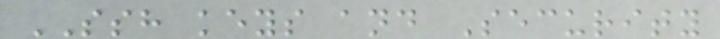SSH keys and Security
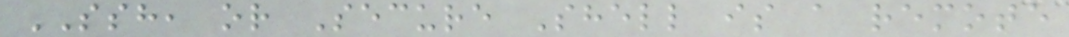SSH, or Secure Shell is a remote
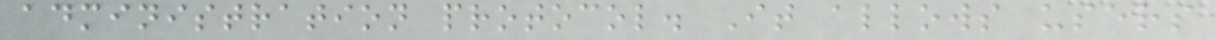administration protocol. It allows users
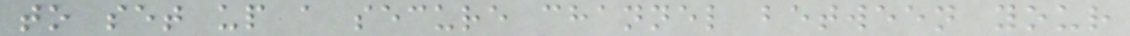to set up a secure channel between your
